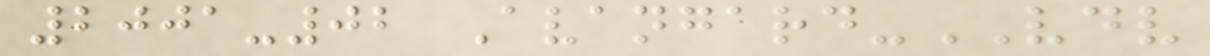2001-02 Avangard-VDV
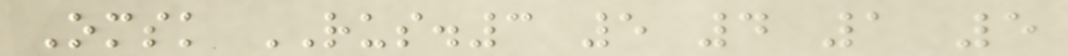Omsk RUS.3 5 4 1 5
